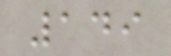149
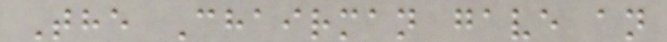The Chairman gave an
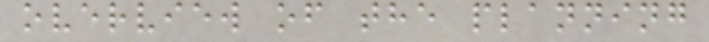overview of the planning
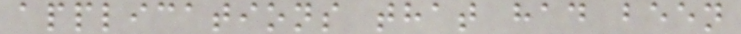applications that had been
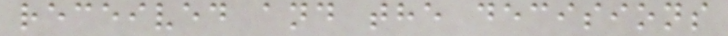received and the decisions
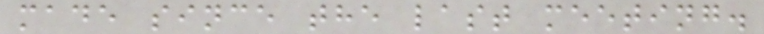made since the last meeting.
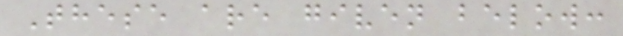These are given below:
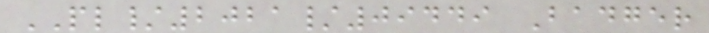PL/2021/09449 Badger
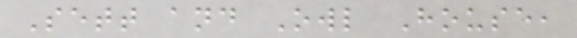Sett and Owl House,
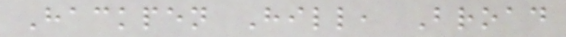Hackpen Hill, Broad
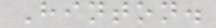Hinton.
